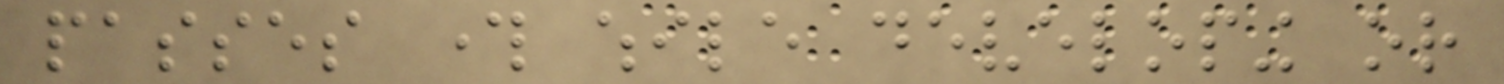passes through while developing or
